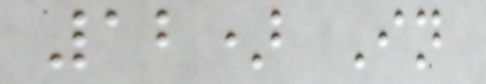12) In
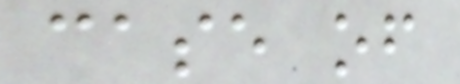case of
